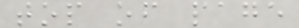top of page
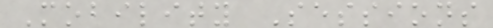Mobility Sessions
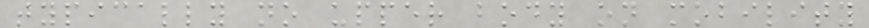typically no upper body on mobility
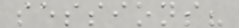sessions?
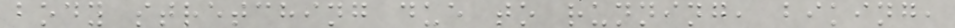body stretching due to running, biking,
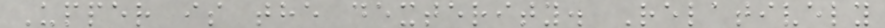Upper is the dexterity. Relatively
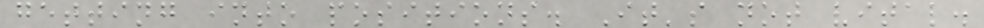getting into positions. It's not vital.
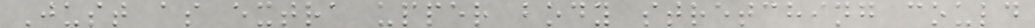Just as extra upper body stretching could
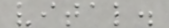vital.
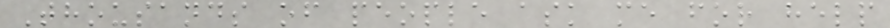Thousands of people ask me for help
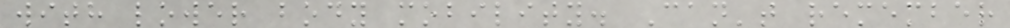with lower body mobility. Can't remember
